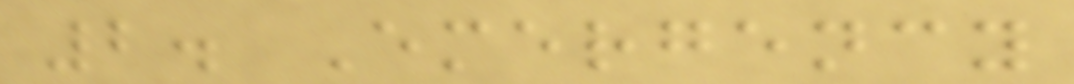2. Emergency
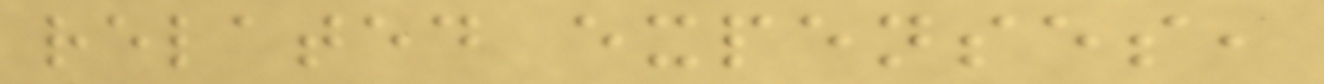related expenses,
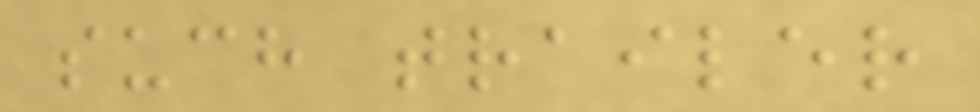such trailer
